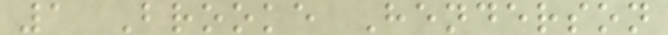1 Brooke Henderson
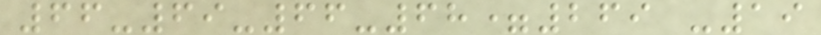66-69-66-68=269 -19
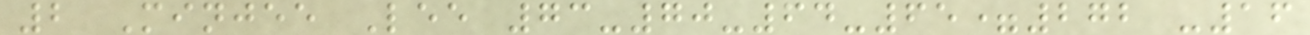2 Minjee Lee 73-70-64-65=272 -16
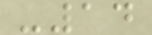-14
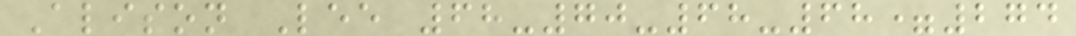Alison Lee 68-70-68-68=274
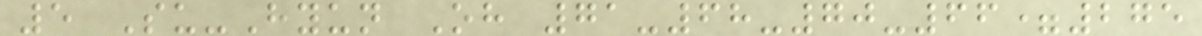5 Su-Hyun Oh 71-68-70-66=275
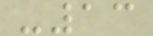-13
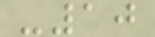-10
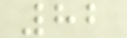82
